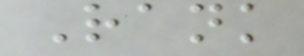Rank
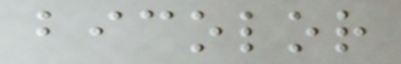bicolor
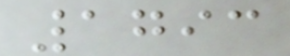1793
